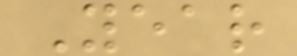Year
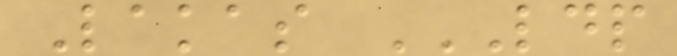Lakas LDP
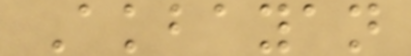Akbayan
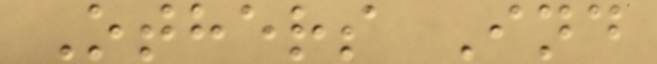Others Ind
